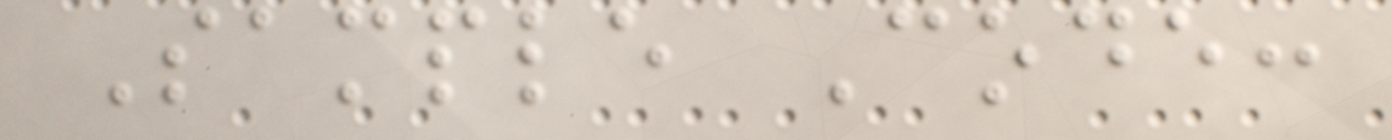Sample Code:
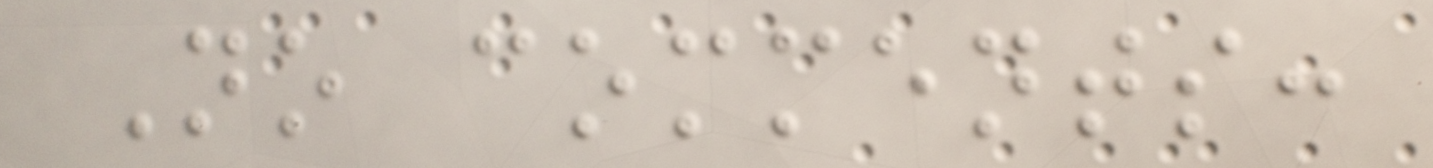No comments:
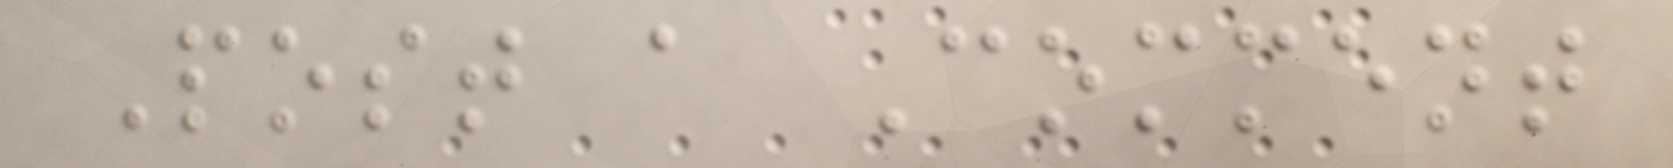Post a Comment
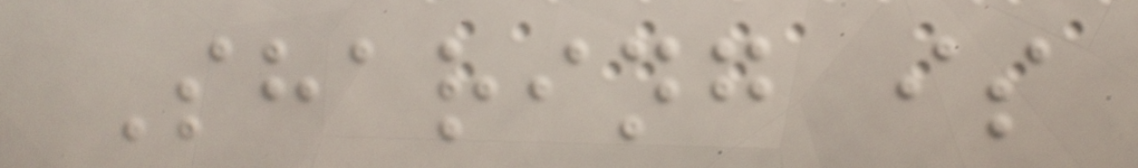Sharing is
